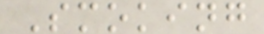Smoking
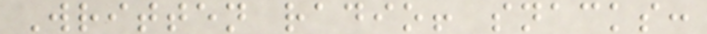Written radio! snacks:
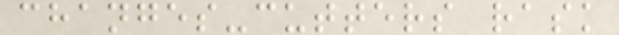changes-cutters rask
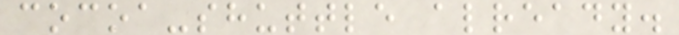cocoa-shuttle already.
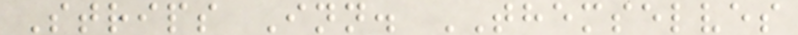Strips Inn. THEMSELVES
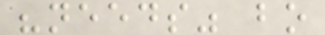"needs" bo
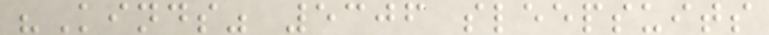"Kinds" 5306 sleepsuits
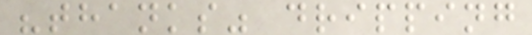"thanks" dripping
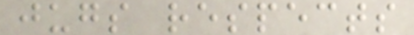jugs respects
